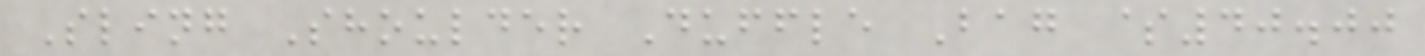Sling Shoulder Duffle Bag $40.00
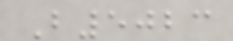B5023
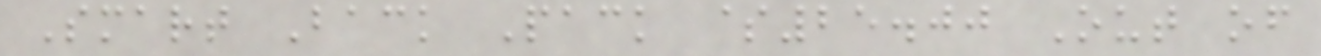Smart Back Pack $25.00 Out of
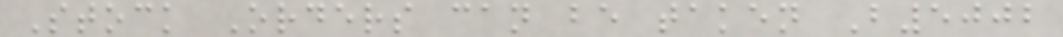Stock Orders can be taken B5002
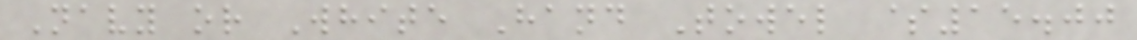Navy or White Hand Towel $15.00
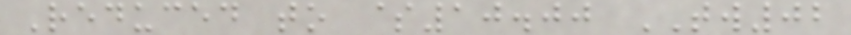Reduced to $10.00 TW02
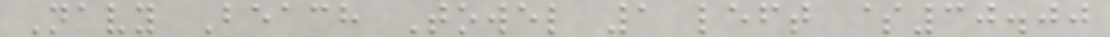Navy Beach Towel 1 left $30.00
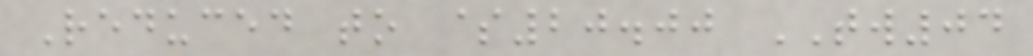Reduced to $20.00 TW04
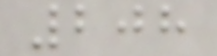208
